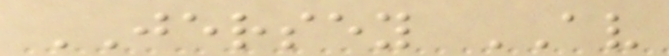JERSEY AV
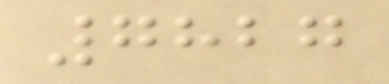7827
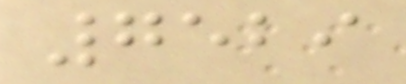7529
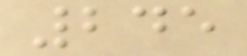245
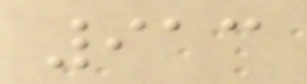913
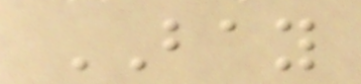BAY
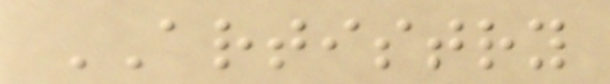ARTISTRY
